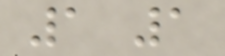1 1
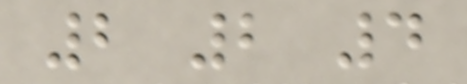2 2 4
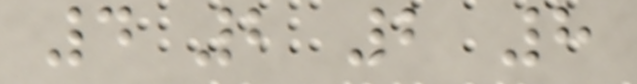4 2 2 8
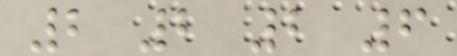2 2 2 6
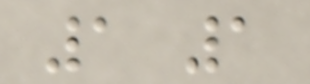1 1
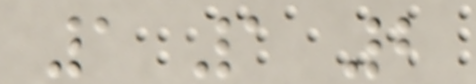1 1 2
